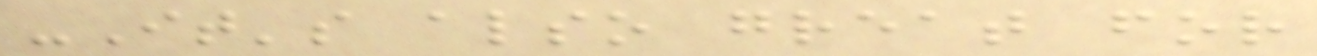-It's also great for
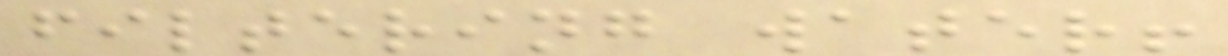filtering water!
